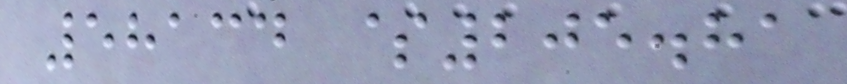58134 $205.81
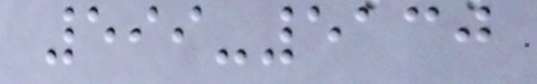599-5130
